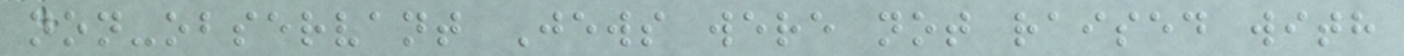non-observant Jews were not raised with
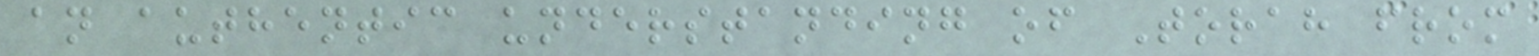an authentic understanding of Torah from
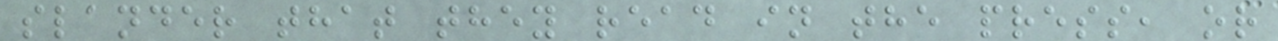slander that they read in the press, or
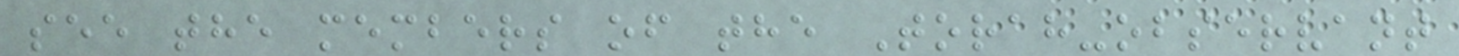see the members of the Torah-observant
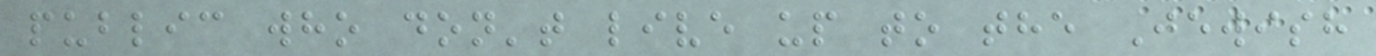public who don't live up to the Jewish
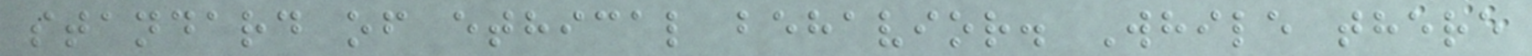standard of ethical behavior. While there
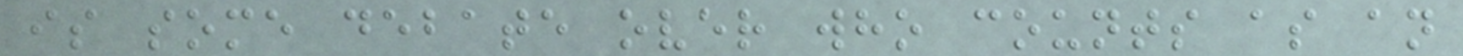is some debate over who counts as an
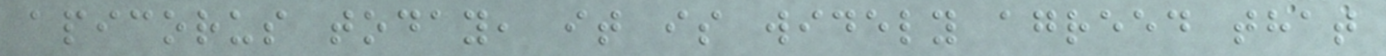apicorus today, it is widely agreed that
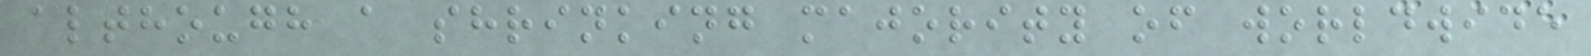although a shrinking majority of worldwide
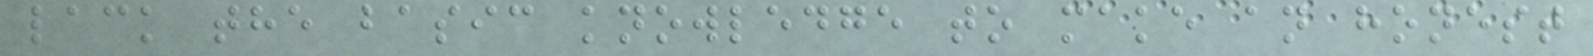lack the basic knowledge to make an honest
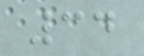34
